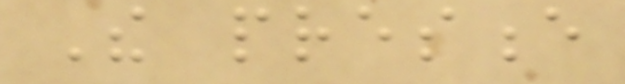The presence
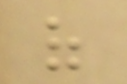of
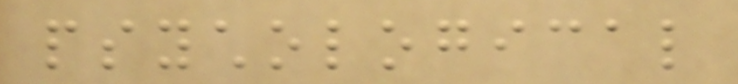psychological
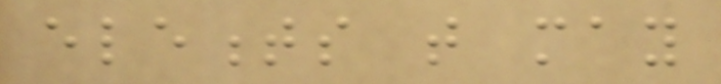elements that may
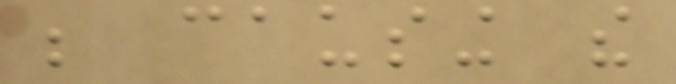be causing the
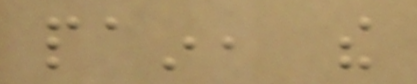pain, the
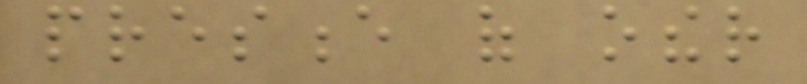presence of other
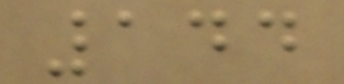144
